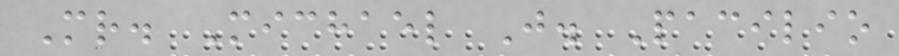Mr. Michael J. Pacilio
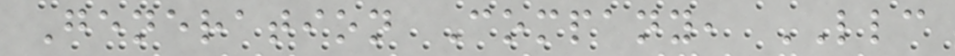Generation Company, LLC
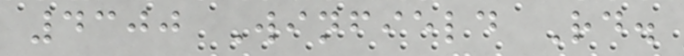4300 Winfield Rd.
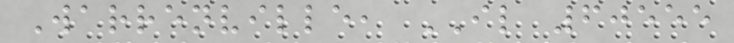Warrenville, IL 60555
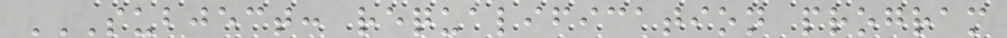SUBJECT: REQUALIFICATION PROGRAM
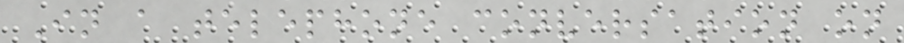In a telephone conversation on
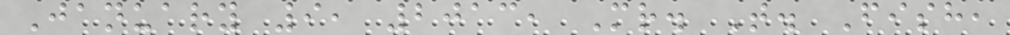January 9, 2013, Mr. T. Fish,
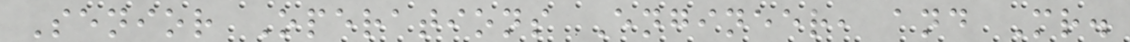Senior Operations Engineer, and Mr.
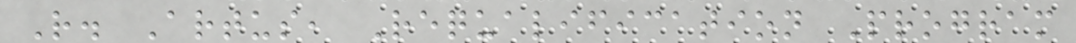R. Artus, Requalification Program
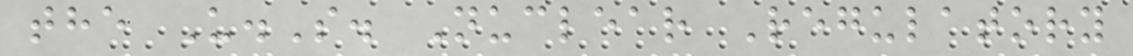the U.S. Nuclear Regulatory
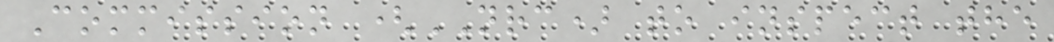Commission (NRC) to inspect the
